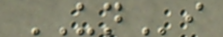UNi
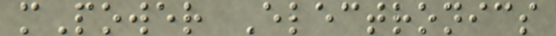mPower Electronics
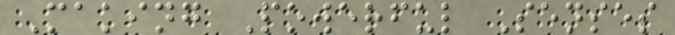Making Powerful Senses
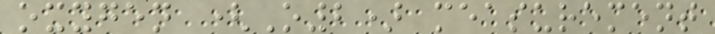oxygen (O2) measurement
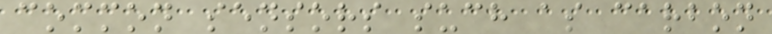common sensors such as carbon
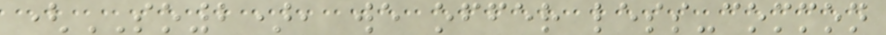(SO2), we offer less-common
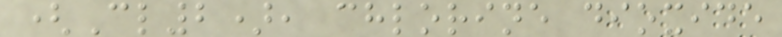(Cl2), chlorine dioxide
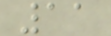11
